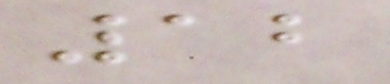12
